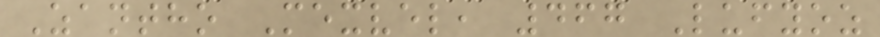Zantho Mexvel, 467 Lufyoz
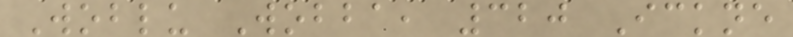Woblu Wobba, 320 Ickne
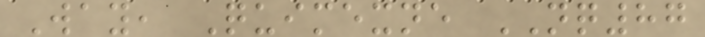Way, Quimexne NQ87
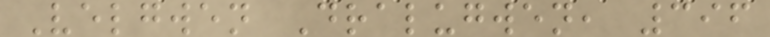Velgwen Dralugwen, 396
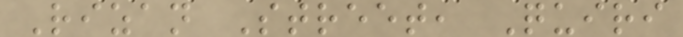Rizan Street, Quiri
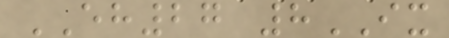EH27 8IX
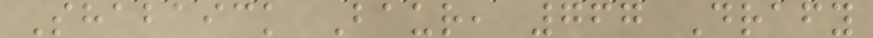Shabaick Baur, 767 Drafy
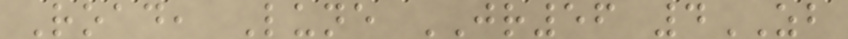Road, Lune JR56 4ZB
